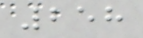258
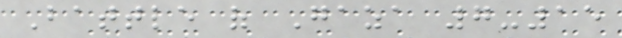Battle of Gaza 7-15
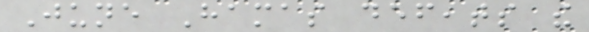June Hamas defeats the
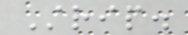Strip.
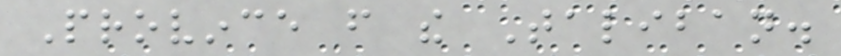Province from the Taliban.
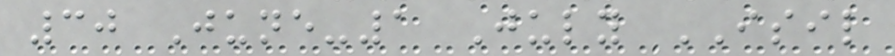30 June-1 July ISIL
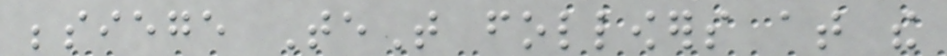besiege TeT followers at the
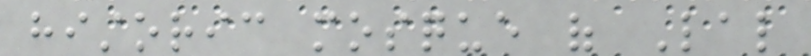historic mosque of Lal
